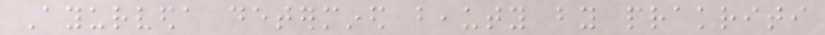Ayurveda determined beauty by prakriti
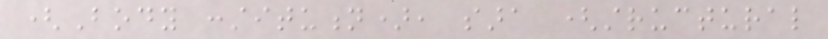(Body constitution), sara (structural
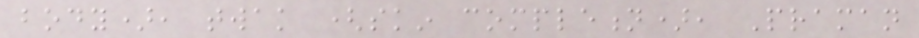body), twak (skin completion), Praman
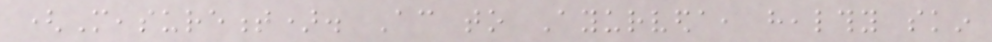(Measurement). According to Ayurveda, healthy skin
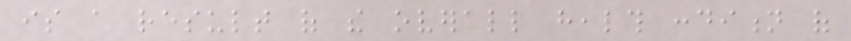is a result of the overall health condition of
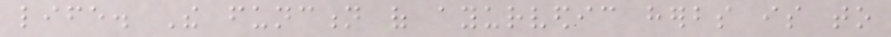life. The function of ayurvedic herbs is to
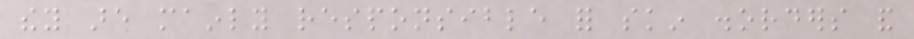they are mainly responsible for skin disorders and
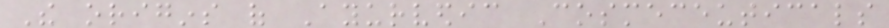The origins of Ayurvedic Cosmeceuticals
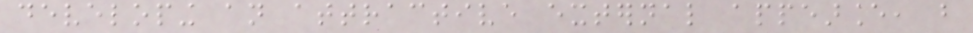developing an attractive external appearance, but
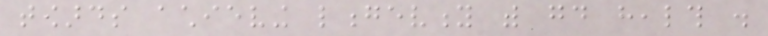towards achieving longevity with good health .
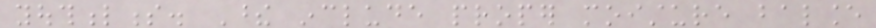youthfulness. These include proper moisture balance
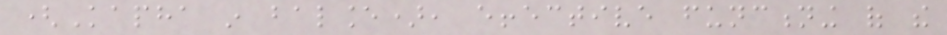(Kapha in balance), effective functioning of the
